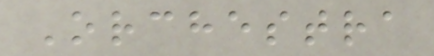Orchestra
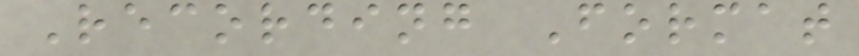Recording Format
